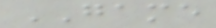GAME
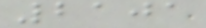2101
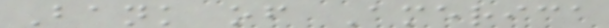Bank of America
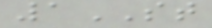1ST
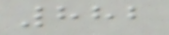882
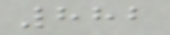882
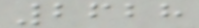2628
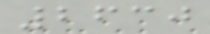2630
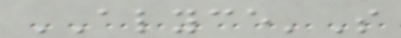ALYCE'S
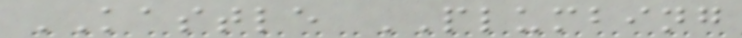KASTLE PLUMBING
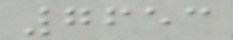7653
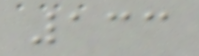133
